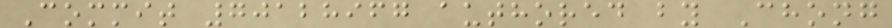Commit 70128967 authored by Chong
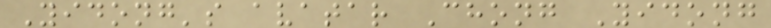Yidong's avatar Chong Yidong
